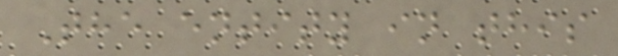The entity in this
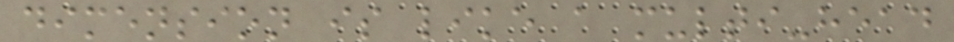dimension is like a multi-head
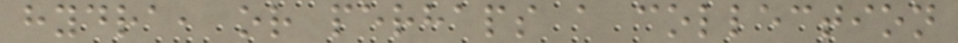hydra, or perhaps a collection
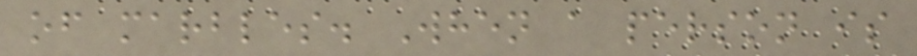of marbles. When a person is
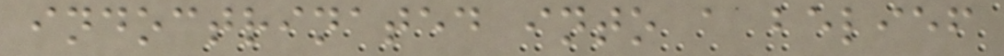indoctrinated into a belief
